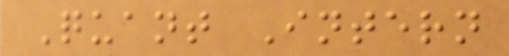Quant Intern
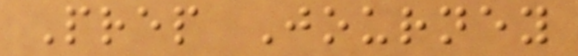Prep Journey
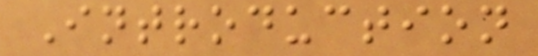Introduction
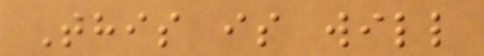This is will
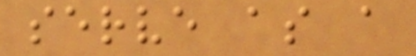serve as a
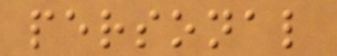personal
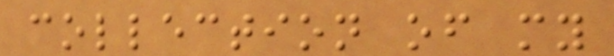collection of my
